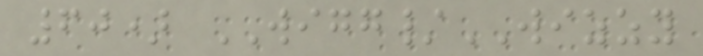60) WIGG/WIZZY
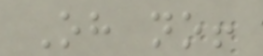Oh no!
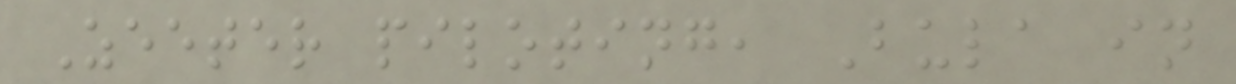Zeeter piloting, Bula in
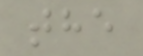the
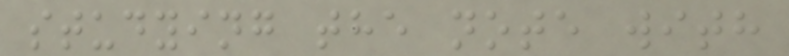studying the note with
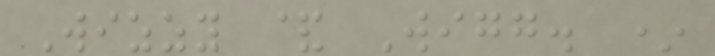Wizzy & Wigg. *
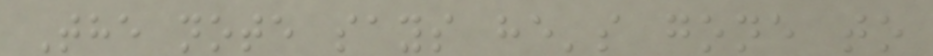The note says he's gone to
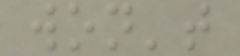won't
